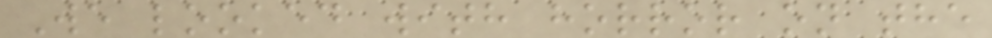We looked with horror on the
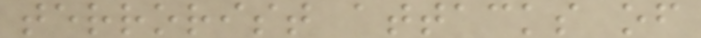terrorist attacks of
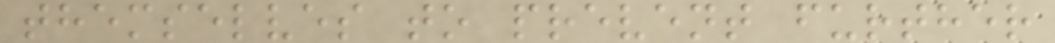themselves to prevent further
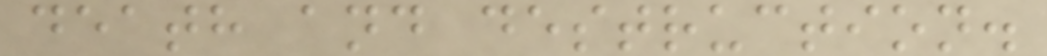death and destruction.
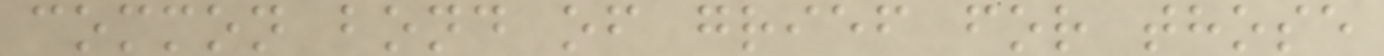common bond of grief for those
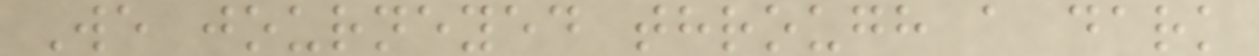We journeyed through a dark
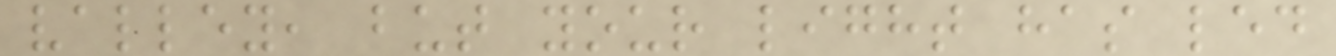valley, but your light has led
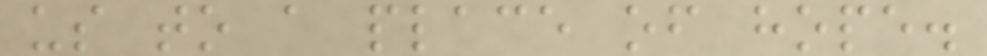us to a place of hope.
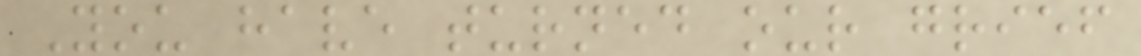You have turned our grief
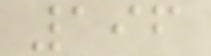196
